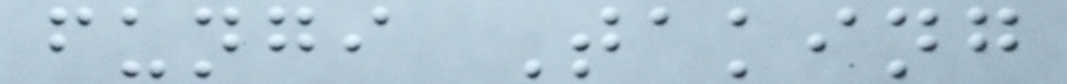fungi Taking
